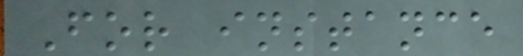For instance
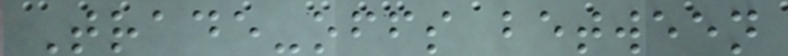Trade-offs between
